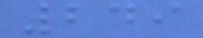249
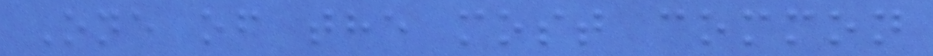One of the most common
